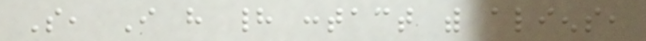So, I have had contact with aliens,
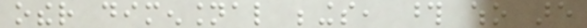other dimensional beings, those who are
